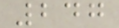247
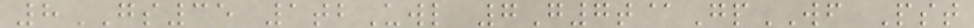8GS35 1tbUwl 7G7t@GpWF Pst
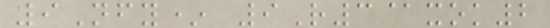9Nfy* 9R3@xok2
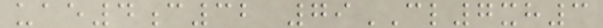uae4c32 79CL7xh3
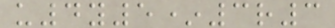u4y5*3r3
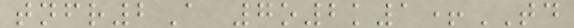tnfr2A 7o2k1+TD
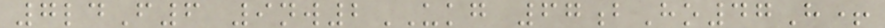7ldF6 9nw2UKG 67bHo47H+
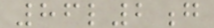86l2g
